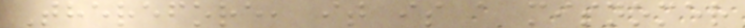Therefore, it is a misnomer
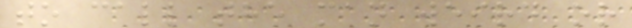to call the man weird or
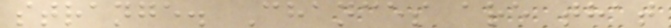strange. Chances are that
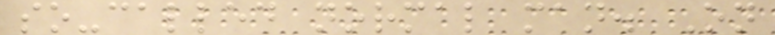so-called normal man. On
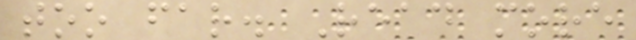too far. Read more
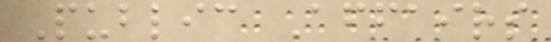Public Affairs
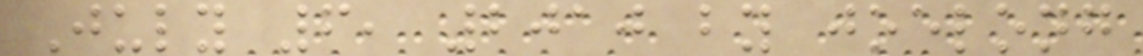July 6, 2010 by joelong
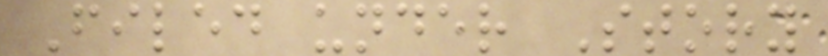Filed under Story
